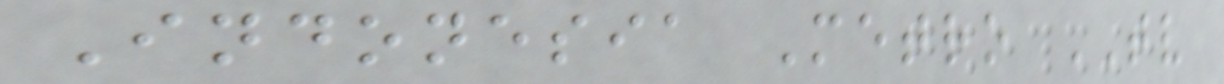Indonesia Metro TV
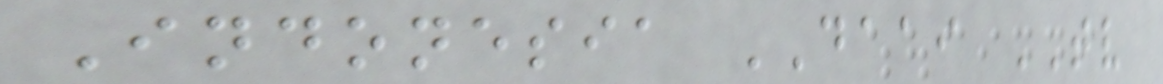Indonesia DAAI TV
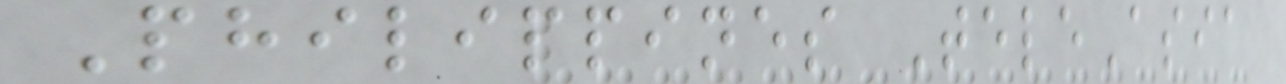Philippines TeleAsia
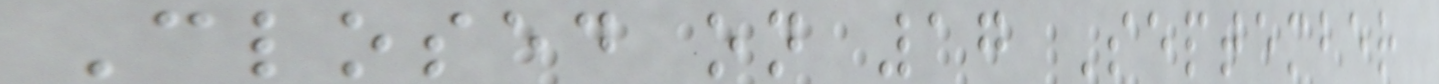Closed on 17 September
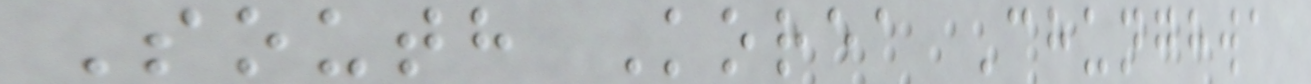South Korea Chunghwa
